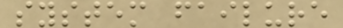system failure
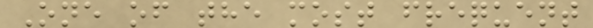One of the most frequent
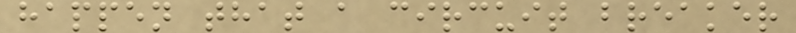happen that a circuit breaker
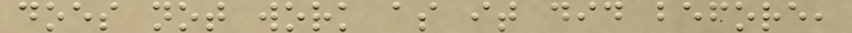does not work as it did before,
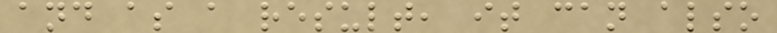and as a result, it can also
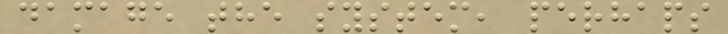damage the system, perhaps
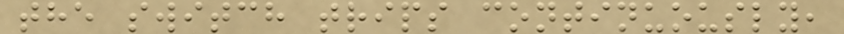the switch trips continuously,
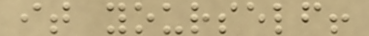it yourself!
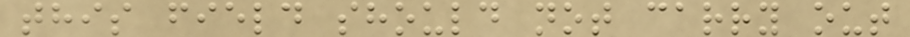this field should not carry out
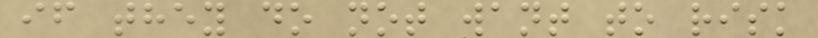if they do not want to risk
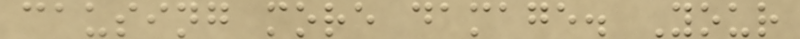causing more damage. Your
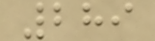289
